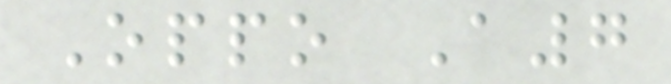Oppo A7
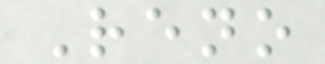Reno
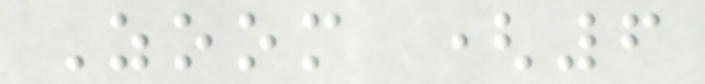Zoom (6
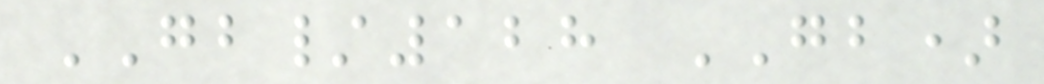GB/128 GB)
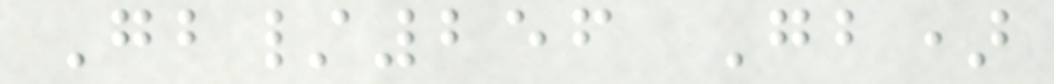Gb/256 Gb)
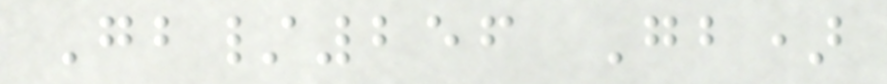Gb/256 Gb)
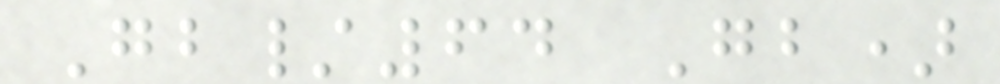Gb/64 Gb)
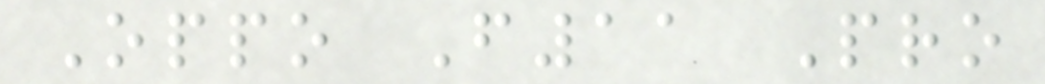Oppo F11 Pro
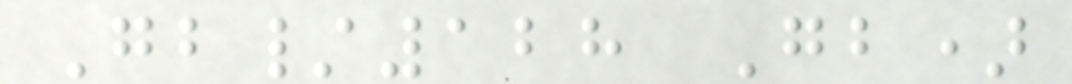Gb/128 Gb)
